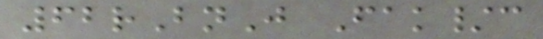62rBnJ Fak/c
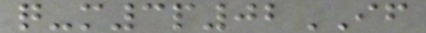q-m3p02IF
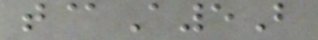t@A5B
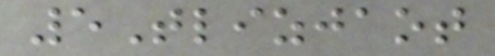5Tlizjaot
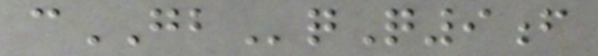cGBqQ9f
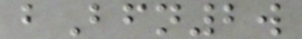bBfn2w
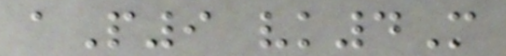aP9 vk4M
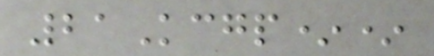21Kcgp**
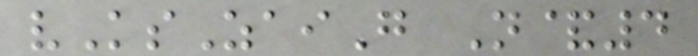vKsZaiG N&4
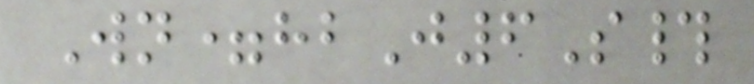Wn=hbJ6S#
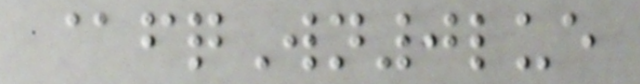@fqWn0lue
